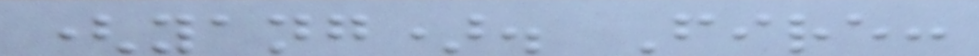(yang). Fire:
